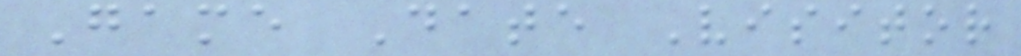Game Date Visitor
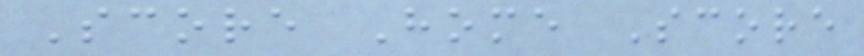Score Home Score
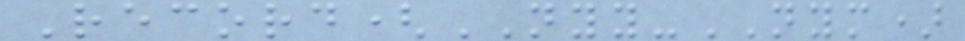Record(NYY-NYM)
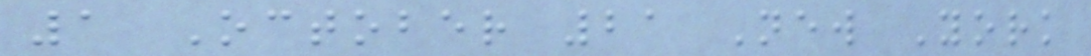1 October 21 New York
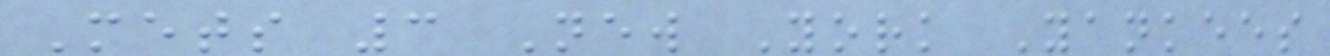Mets 3 New York Yankees
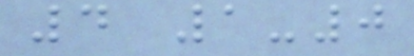4 1-0
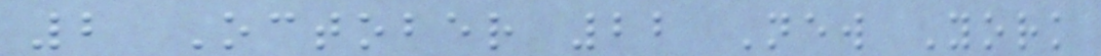2 October 22 New York
